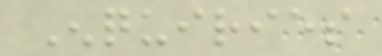Enquiries
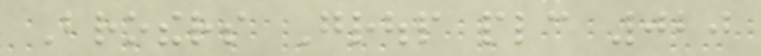Brothers Group plc 020
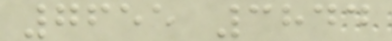7655 3844
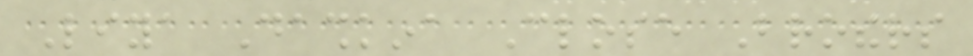Liya Dashkina Close Brothers
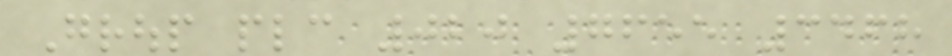Group plc 020 7655 3468
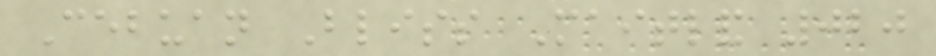Cebuan Bliss Maitland 020
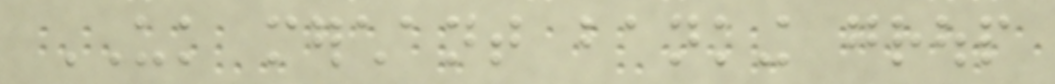UK merchant banking group
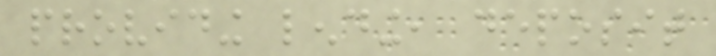providing lending, deposit
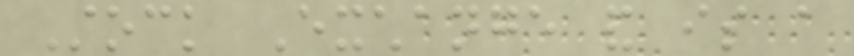Stock Exchange and is a
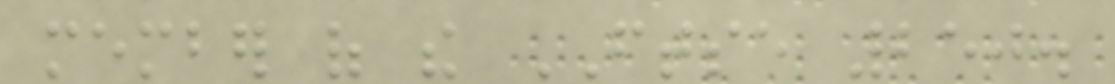member of the FTSE 250.
